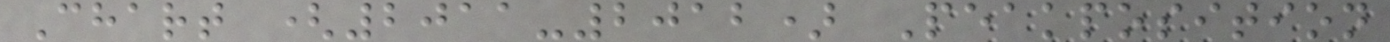Chart (2011-2012) Peakposition
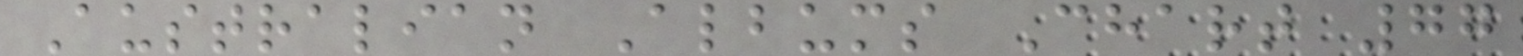Australian Albums Chart 77
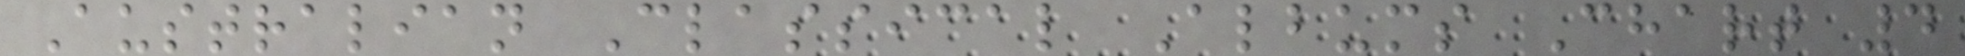Australian Classical Albums Chart 4
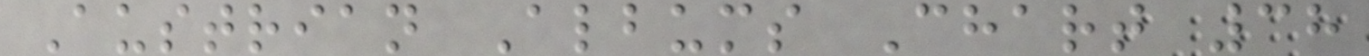Austrian Albums Chart 38
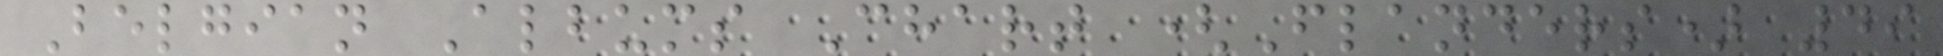Belgian Albums Chart (Flanders) 49
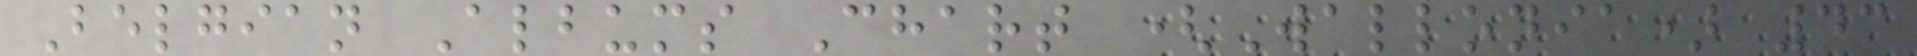Belgian Albums Chart (Wallonia) 43
